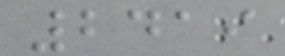2419
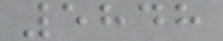5848
